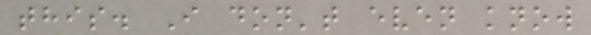this. I don't even know
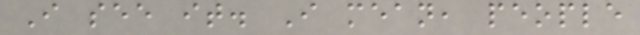I see it. I mean, people
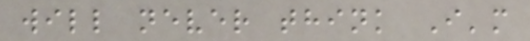will never think I'm
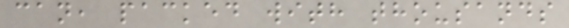can, packed with thousands
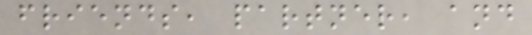friends, partner, and
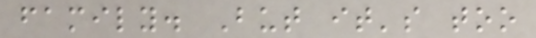family. But it's too
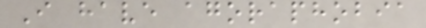I have agoraphobia
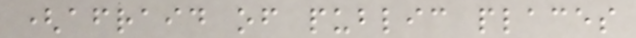(afraid of public places
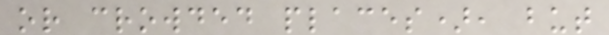or crowded places), but
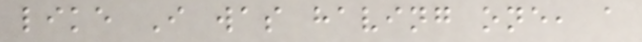like I was having one, a
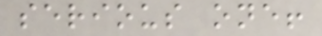serious one!
